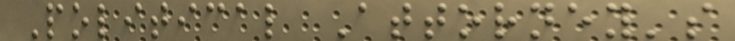Political Attorney's
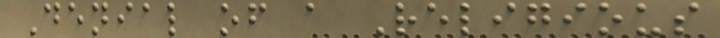Denial of a Religious
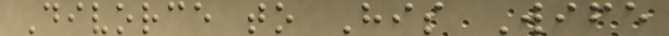Divorce to His Wife
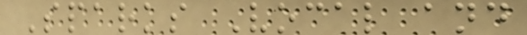Sparks Vocal and
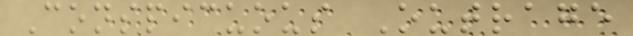Conspicuous Outrage
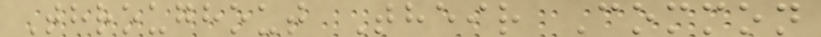Throughout Their Common
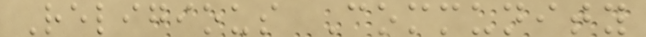Religious Community
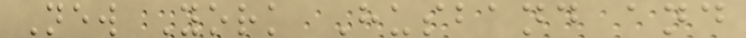New York Husband and
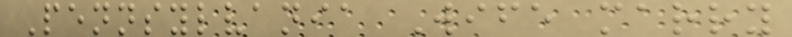Pennsylvania Wife marry
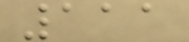111
